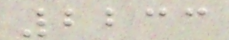2233
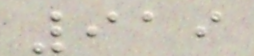919
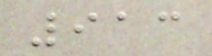913
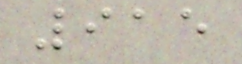915
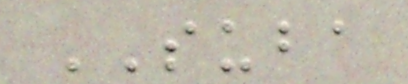SUBA
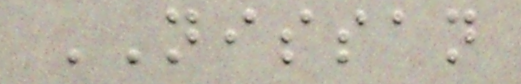NISSAN
